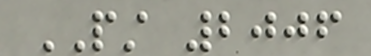PST 2006
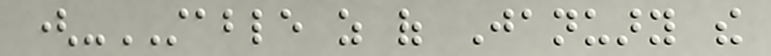(-STABLE as of January the
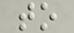to
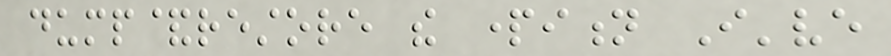dump&restore the partition I've
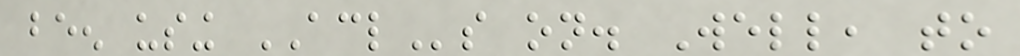been using ACLs on. Well, to
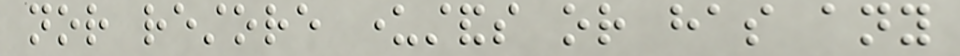nor restore understands or has any
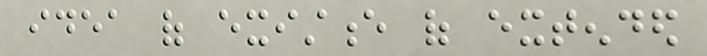idea of existence of extended
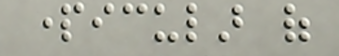particular of
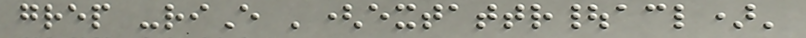grep -riE '(extattr|acl)'
